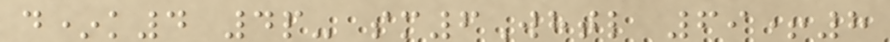d*k4 4p- sm6Whtl 69+8
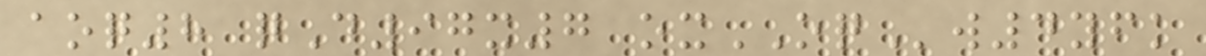aoq8 qD97x7 oxOQw4yfk
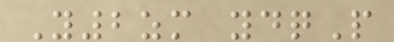Y2zm ydqP
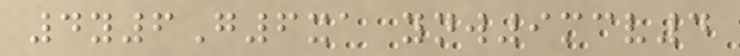4y6G6xa ynw9mcv4
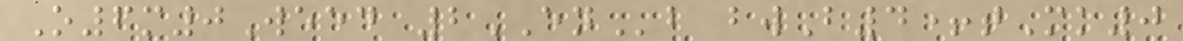O6m0Weed 2ENb bwB4+tMk0
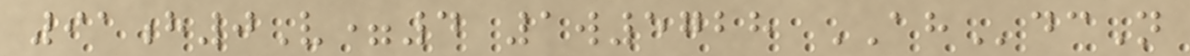91h0V=4 1w5728 AHdcN
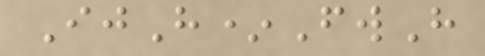IjH*FwH
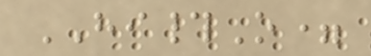HI#O=
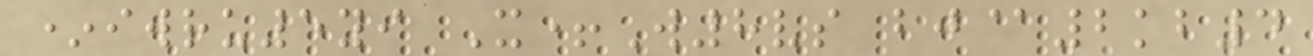*iwru5yi X+W8vs bj@2kb4
